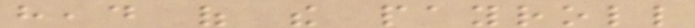head of the payroll
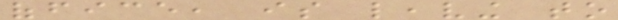office, is leaving to
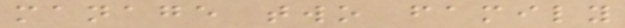manage two family
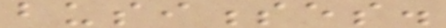businesses.
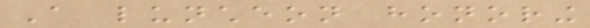A luncheon honoring
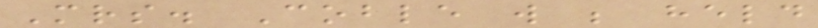Mrs. Coble will be held
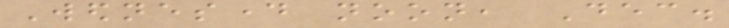Wednesday noon, Dec.
